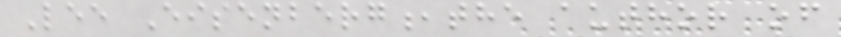Lee Eisenberg,the author of
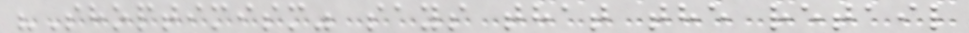"Shoptimism" says that the retail
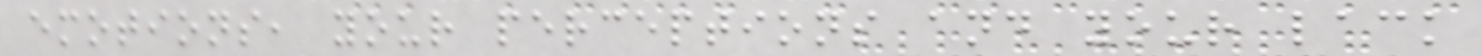emotions, your perceptions and your lack
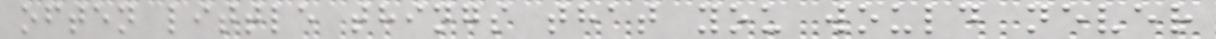often little things that you would never
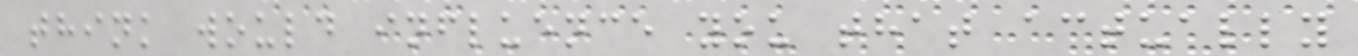think would influence you that actually
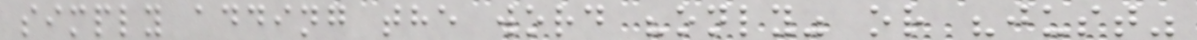simply adding the word "only" or "just"
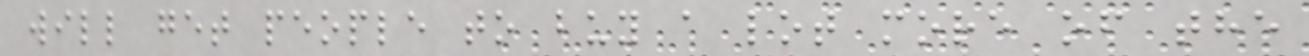will get people to buy a lot more of the
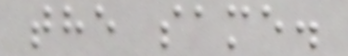the same.
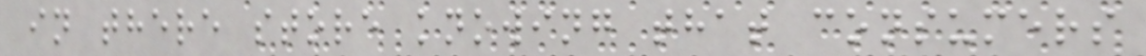in there store knowing that consumers
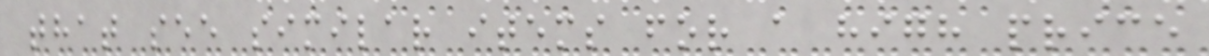that see similar items for a high price
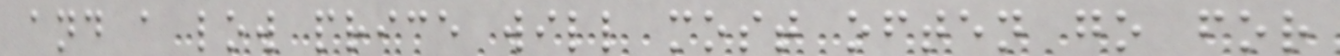and a low price will most often go for
